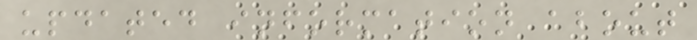updated information about
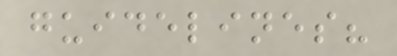guidelines?
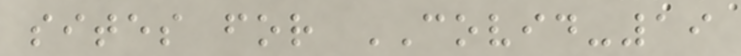sites for COVID-19
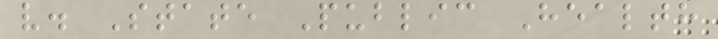v. State Public Health
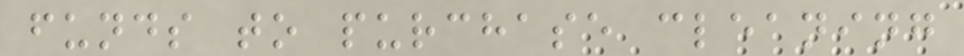funds to purchase cleaning
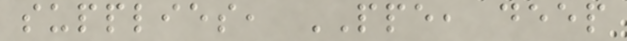supplies, PPE, deep
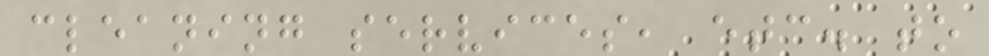cleaning services, etc. to
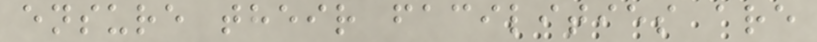ensure their facilities are
